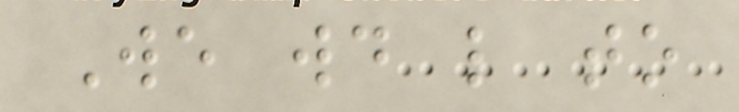We would like to
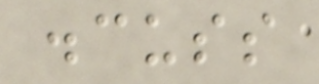discuss
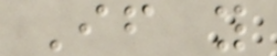If you
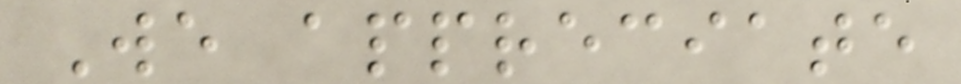We appreciate
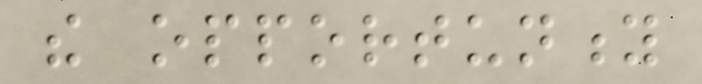the opportunity
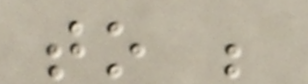to be
